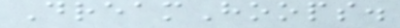DreamHoops.
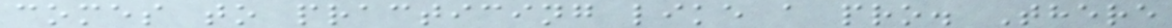comes to practicing like a pro. There
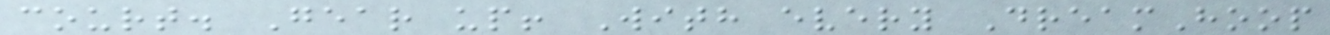court. Gear up! With every DreamHoop
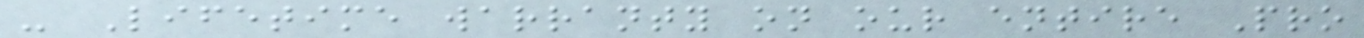- Lifetime warranty on our entire Pro
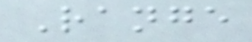Range
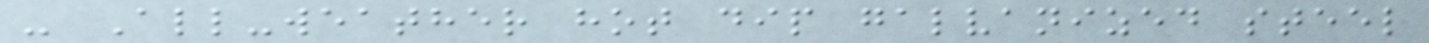- All-weather hot dip galvanized steel
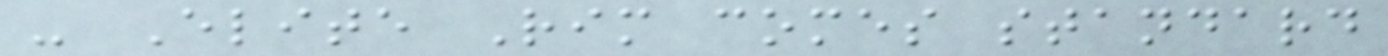- Elite Rim comes standard
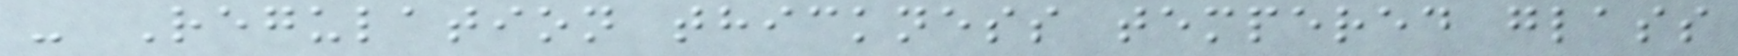- Regulation thickness tempered glass
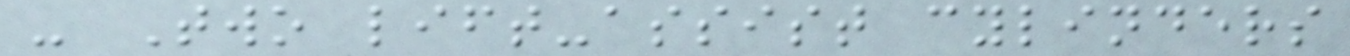- Two lift-assist cylinders
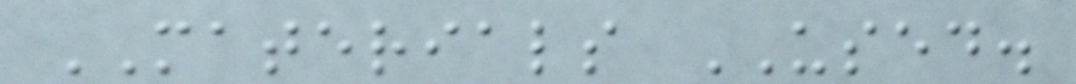MATERIALS USED.
